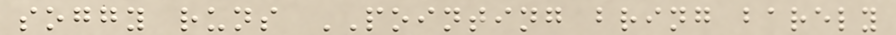soggy runs POINTING bring barely
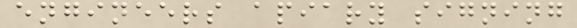engineers apiary signing
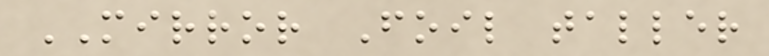MIRROR Foil taller
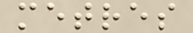metres
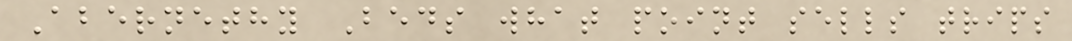Abernethy Beds what point sells trips
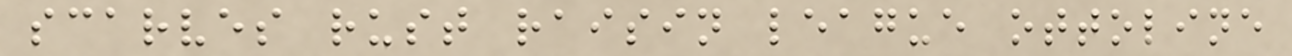scarves rust raisin league ottoline
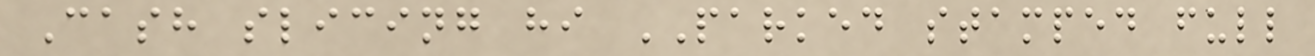Cash slicing hi PARKED stamped full
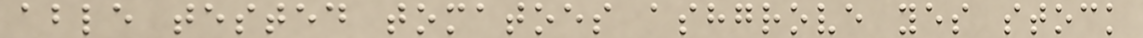able tested tomatoes ashgrove yes stock
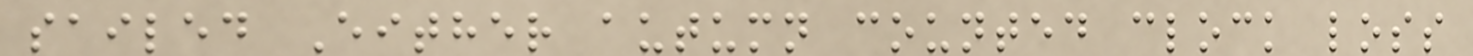sailed Either autumn counted clock loss
